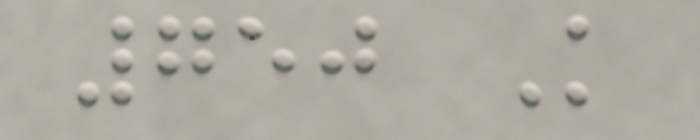750 K
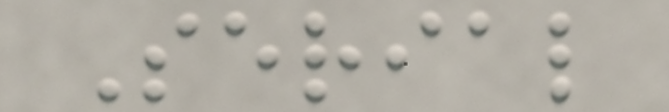Serial
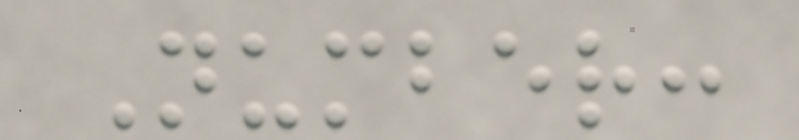Number:
